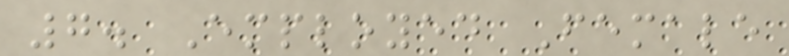7. Employed Female
